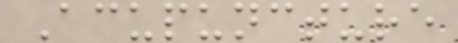Acupuncture
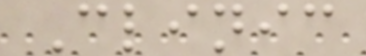Clinic
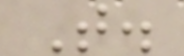T.
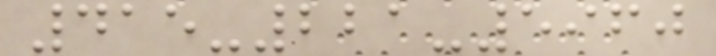415-221-5960
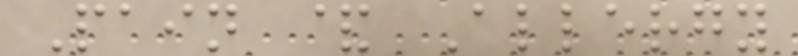Pain & Allergy
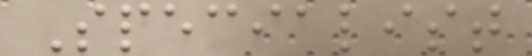Specialist
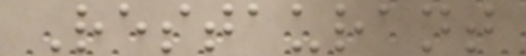Restaurant
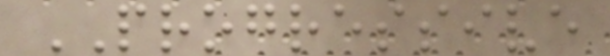PROGRESSIVE
